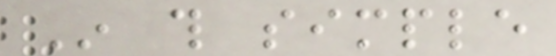In this simple
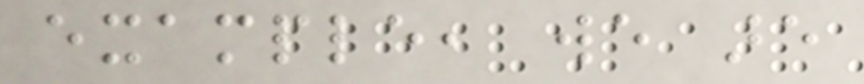example, we are
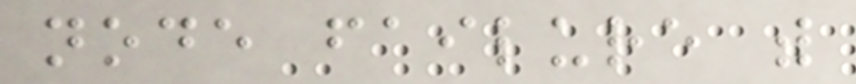node failure with
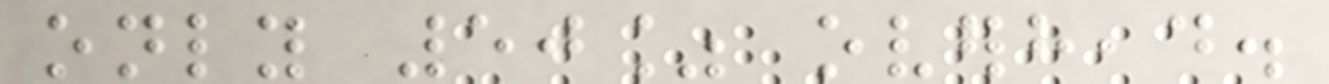only 50% overhead.
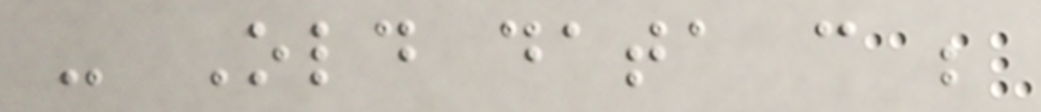- Old data can be
